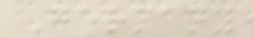Germany
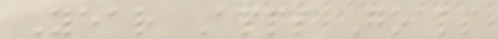Year Apps Goals
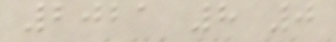2021 8 0
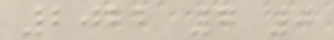2022 7 0
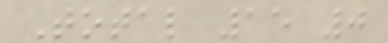Total 15 0
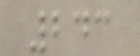243
